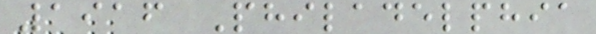1916 Philadelphia
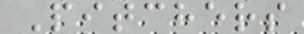Pitchers
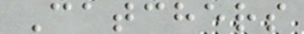Catchers
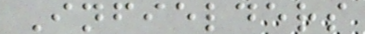Infielders
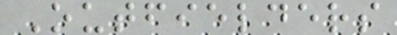Outfielders
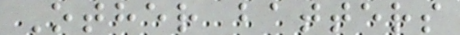Other batters
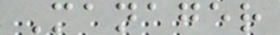Manager
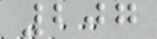207
